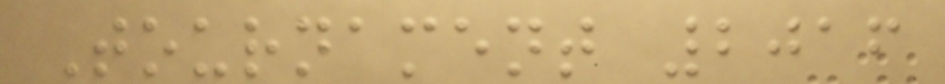Tournament 2016
